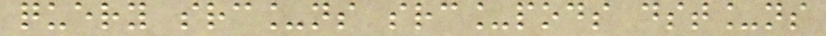query src_ns src_pods dst_ns
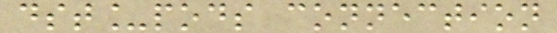dst_pods connection
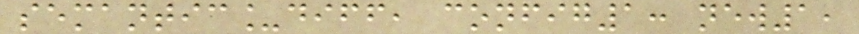semantic_diff, config1: new1,
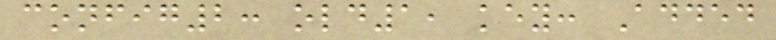config2: old1, key: Added
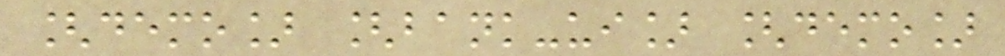[demo] [bank-ui] [demo]
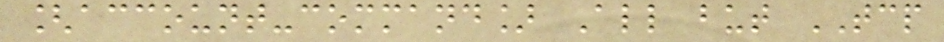[account-command] All but TCP
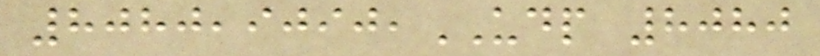8080,9090,UDP 8080
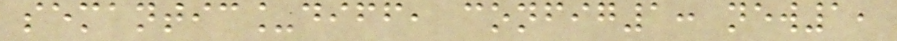semantic_diff, config1: new1,
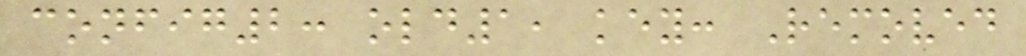config2: old1, key: Removed
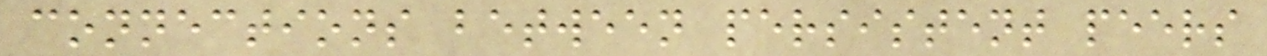connections between persistent peers
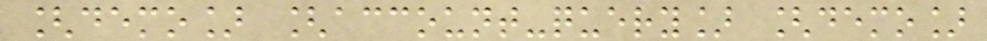[demo] [account-query] [demo]
